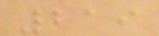219
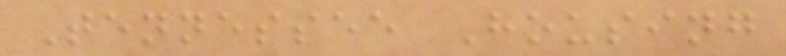Tennessee Housing
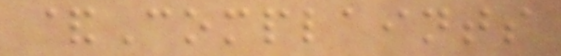&Complaints
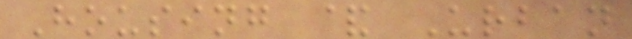Housing & Urban
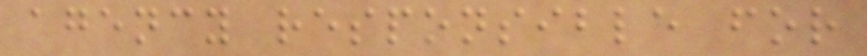agency responsible for
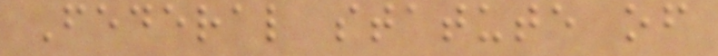Federal statute of
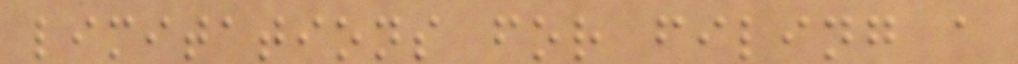limitations for filing a
